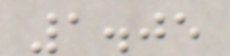1.05
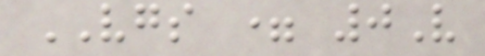VGS = 0V
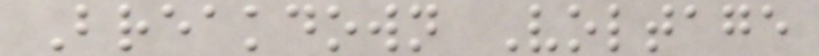Breakdown Voltage
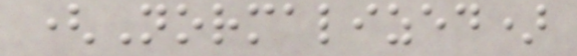(Normalized)
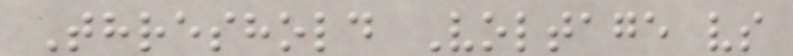Threshold Voltage vs
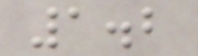1.2
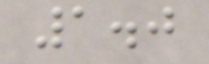1.0
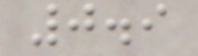0.9
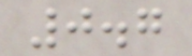0.7
